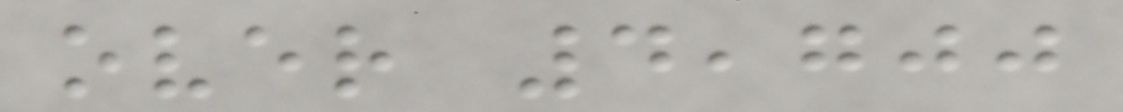over 4,700
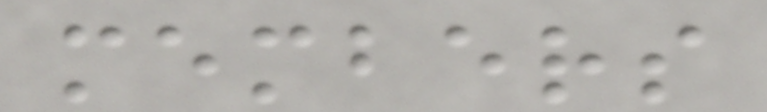members
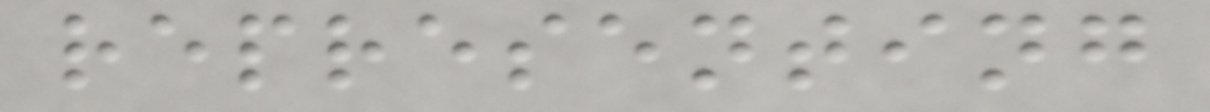representing
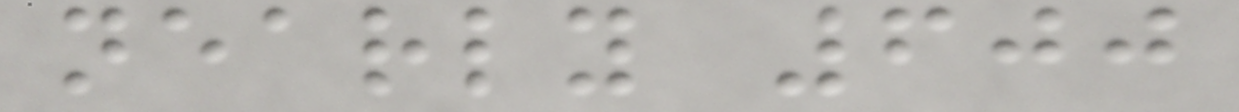nearly 600
